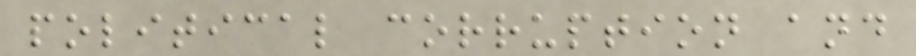political corruption and
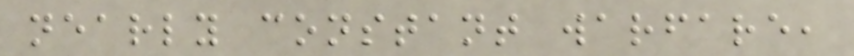nearly constant warfare,
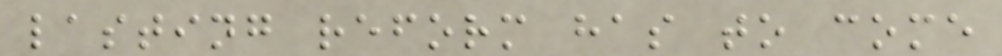lasting reform has to come
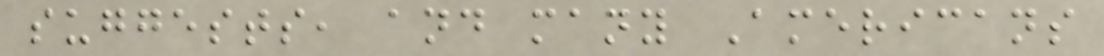suggests, and many Americans
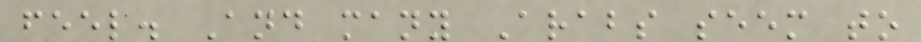feel. And many Arabs seem to
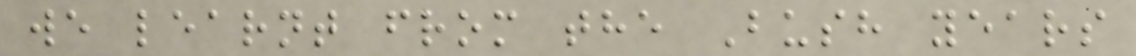we learnt from the Bush years
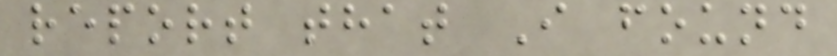report that I found
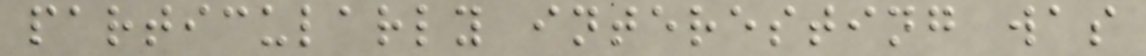particularly interesting was
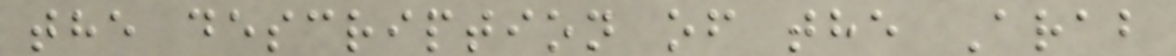the description of the Arab
